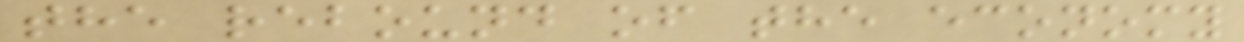the rebound of the economy
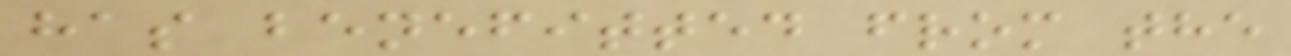has benefitted from the
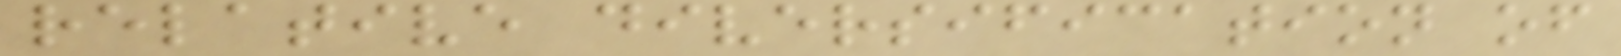relative diversification of
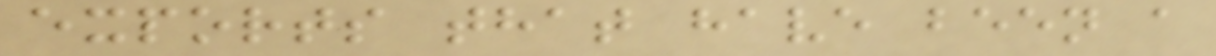exports that have been a
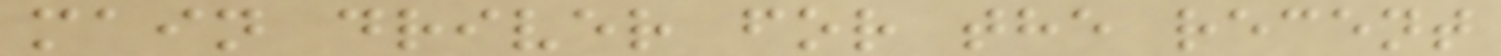main driver for the recent
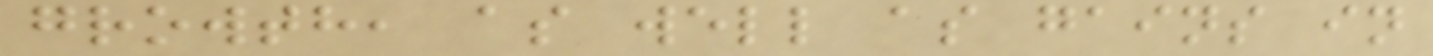growth, as well as gains in
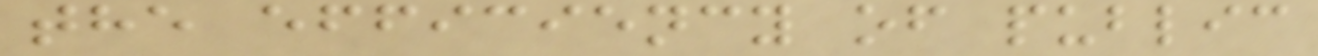the efficiency of public
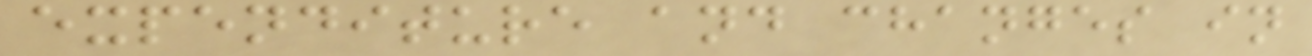expenditure and changes in
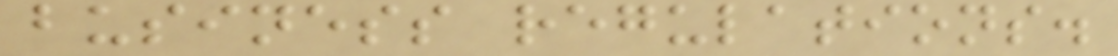business regulations.
